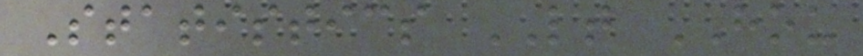Statistics LT HOU
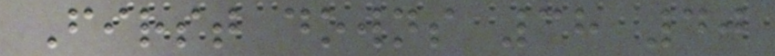First downs 38 40
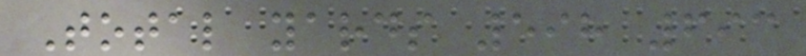Total yards 598 693
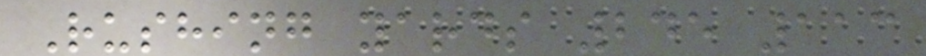Rushing yards 245 113
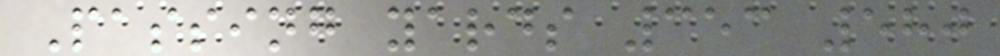Passing yards 353 580
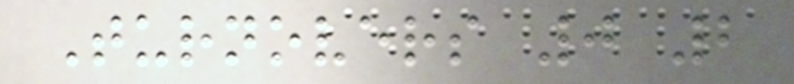Turnovers 0 2
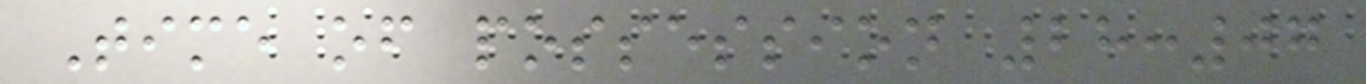Time of possession 28:07
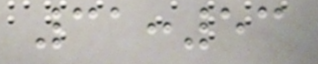31:53
